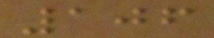106
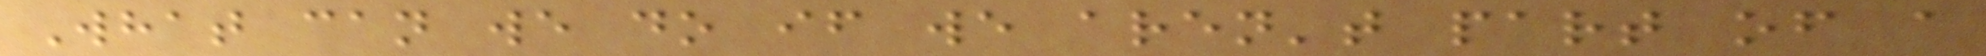What can we do if we aren't part of a
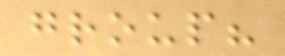group?
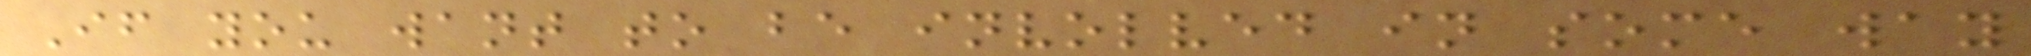If you want to be involved in some way
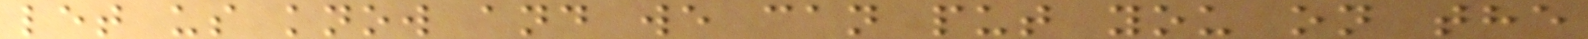let us know and we can put you on the
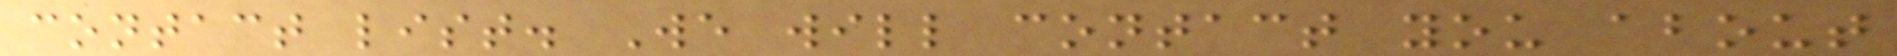contact list. We will contact you about
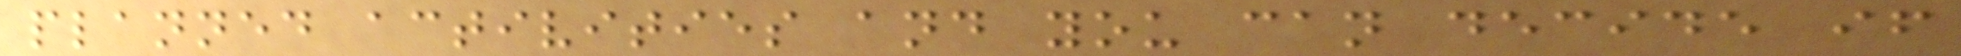planned activities and you can decide if
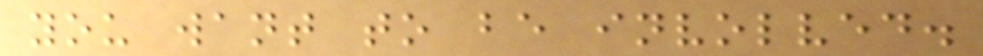you want to be involved.
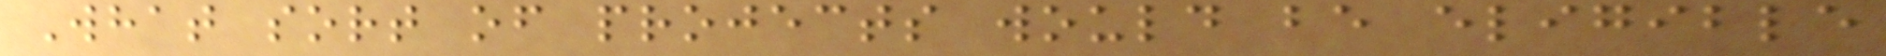What sort of projects would be eligible
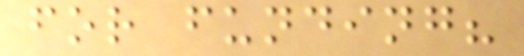for funding?
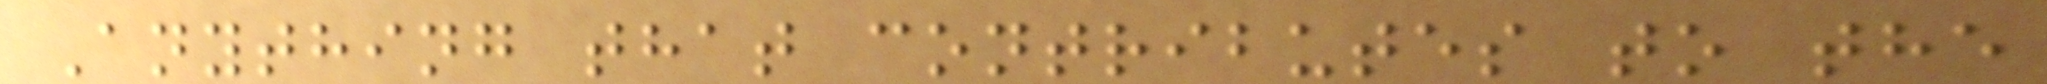Anything that contributes to the
